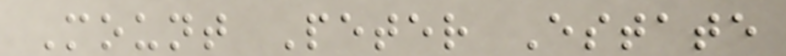Mount Peter Estate
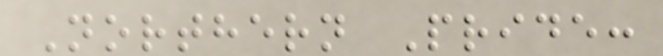Northern Pride:
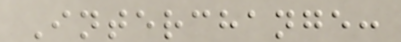Interchange:
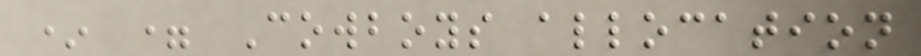* = Cowboys allocation
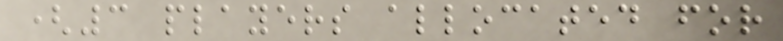(3 players allocated for
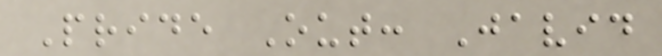Pride Out: Javid
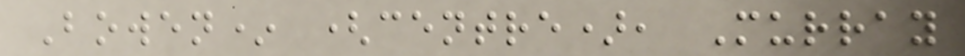Bowen* (centre), Murray
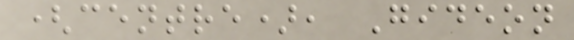(centre), Gideon
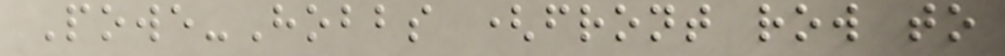Powe-Hobbs (front row to
